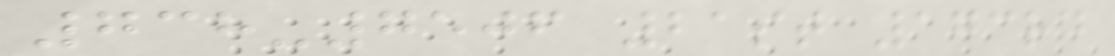738-7506 21st 173rd
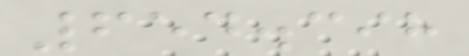654.398
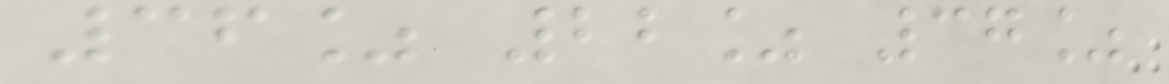36% 22% 37%
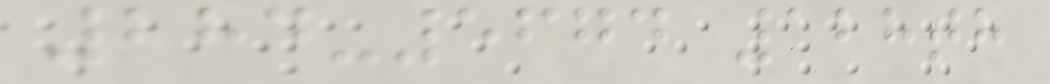284-5674 128th
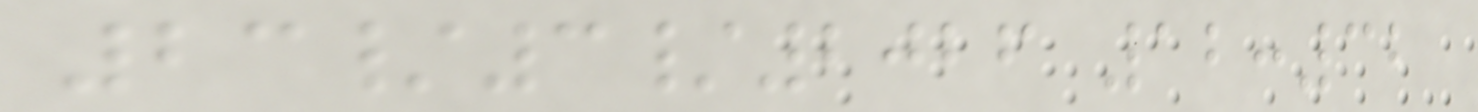23/3/2026 12:32
